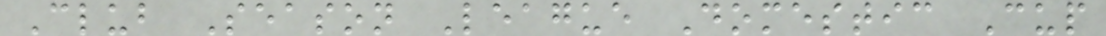Club Season League Domestic Cup
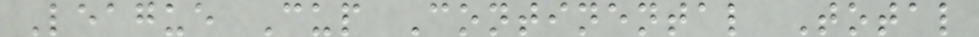League Cup Continental Total
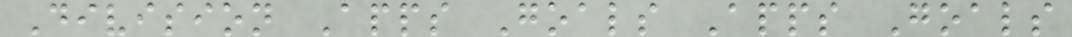Division Apps Goals Apps Goals
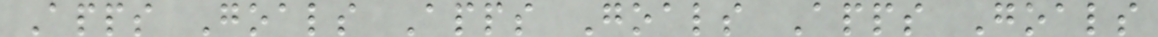Apps Goals Apps Goals Apps Goals
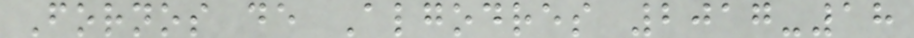Fornos de Algodres 2017-18
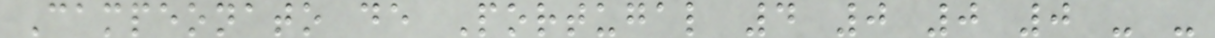Campeonato de Portugal 4 0 0 0 - -
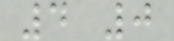4 0
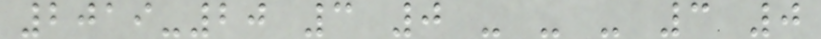2019-20 3 0 - - - 3 0
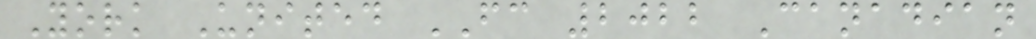York United FC 2022 Canadian
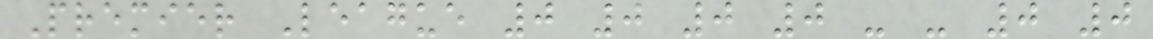Premier League 0 0 0 0 - - 0 0
